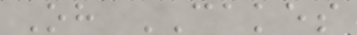Oh CAKES
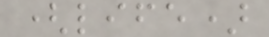(life)
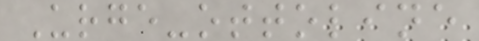Urge-ottoline
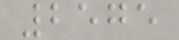2575
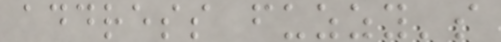address fuzzy's
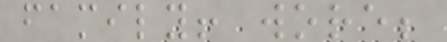family! wore;
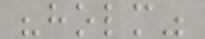"holm"
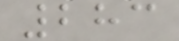283
